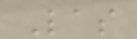Las
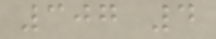307 4
